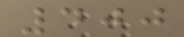400
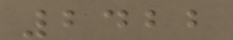2422
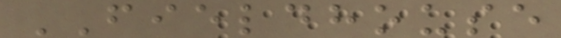FIELDHOUSE
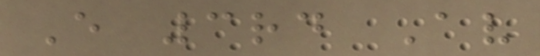E 3rd Av
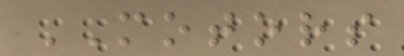MOTORS
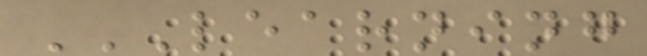LEARNING
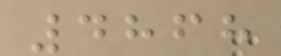4868
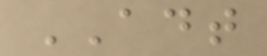ADT
